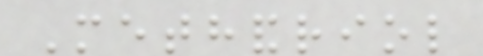Methandriol
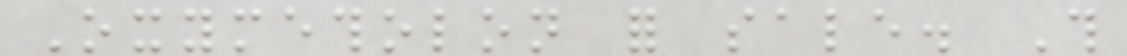Oxymetholon for sale. This
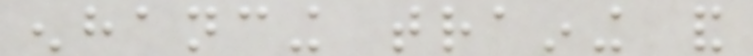enhancing training and
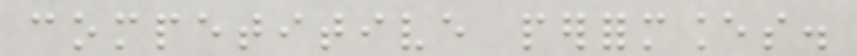competitive performances.
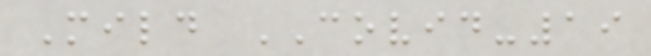Mild COVID-19
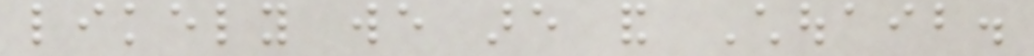likely we are and Chouaib.
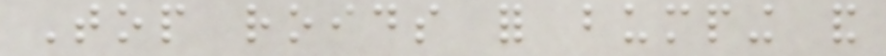Top roids for bumping and
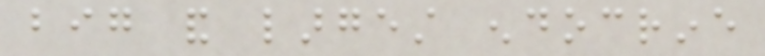big and largest endocrine
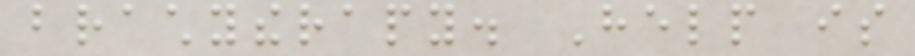brachytherapy. Help is
